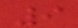9
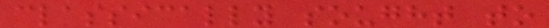classically sought to
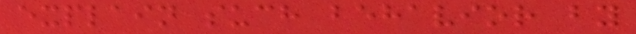explain such behavior by
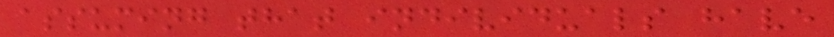assuming that individuals have
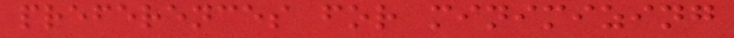preferences for minimizing
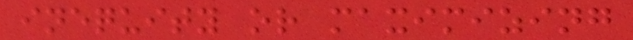inequity or maximizing
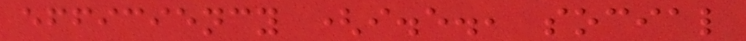efficiency (i.e., social
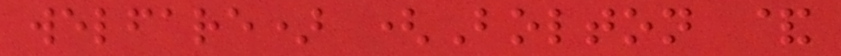welfare) (Bolton &
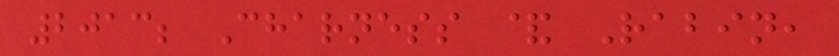2013; Charness & Rabin,
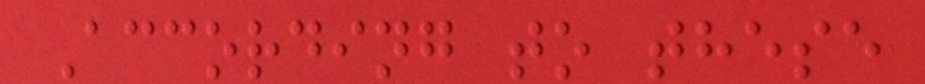According to these
